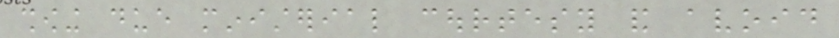showing due ministerial courtesy and avoid
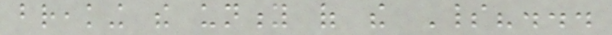breaking the unity of the Spirit?...
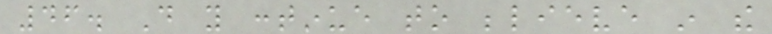46. Do you continue to believe in the
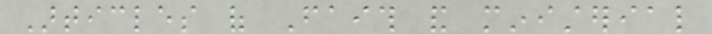Articles of Faith and ministerial
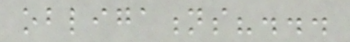obligations?...
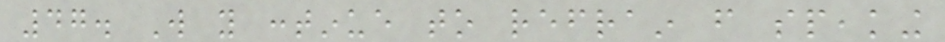47. Will you continue to refrain from speaking
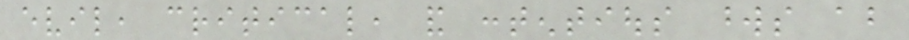evil, critical, and contentious words about
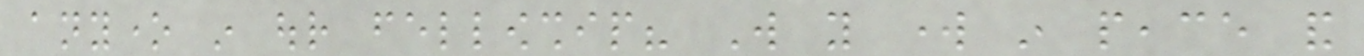anyone in our fellowship? Will you work in peace and
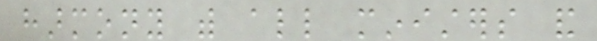harmony with all ministers and
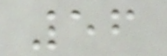56
